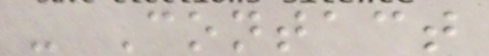- Contact
